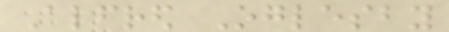Alfred Oglesby
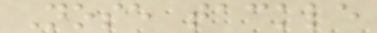Nose tackle
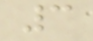3
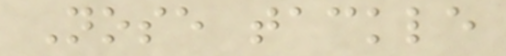Nose tackle
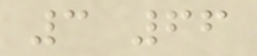3 66
